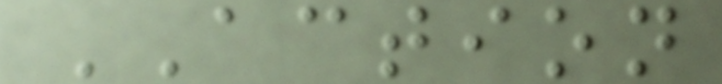ACTION
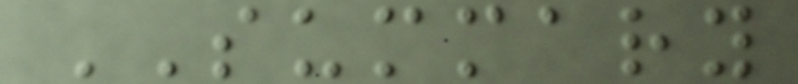SUMMARY
